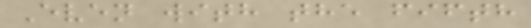Even with the fifth
